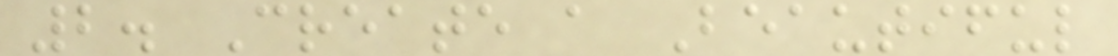2. Create a Beautiful
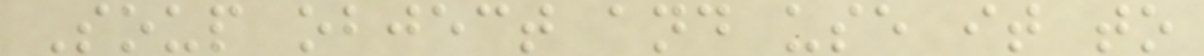Soup object and use it to
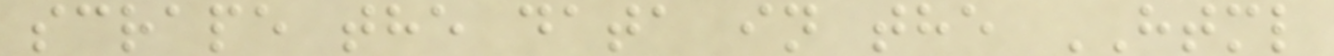scrape the data in the HTML
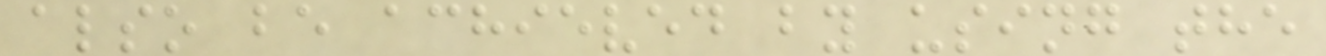also be achieved by using the
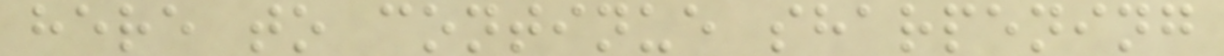here to continue sharpening
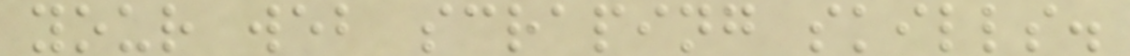your web scraping skills.
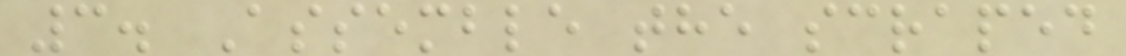3. Assemble the scraped
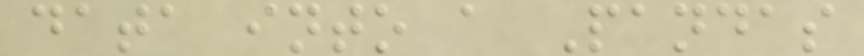data into a Pandas
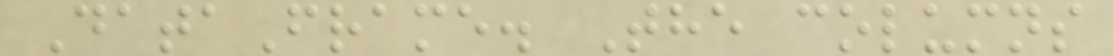DataFrame. The columns
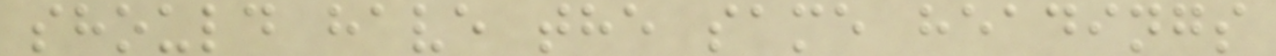should have the same headings
